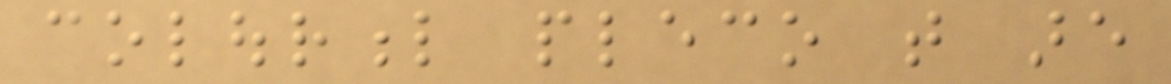colourful pleco that are
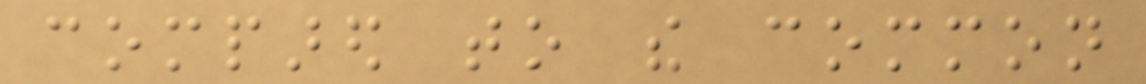compared to the common
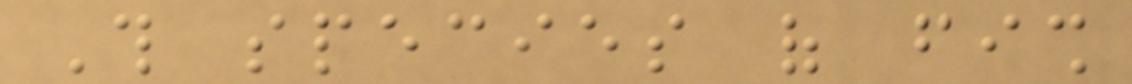This species of fish
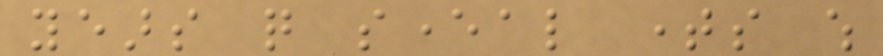years quite several times which
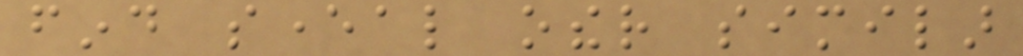find several other similar
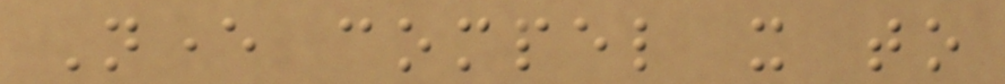Never compel it to
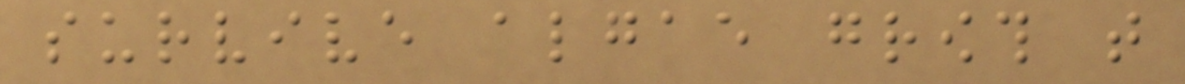survive algae growth that
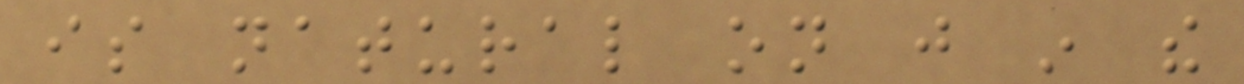is natural on just in the
